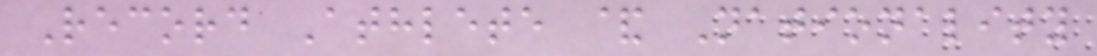Record Athlete & Nationality
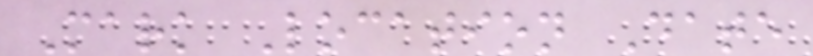Mark Location Date
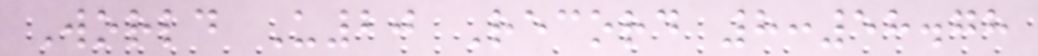World U20 Record 8:58.78
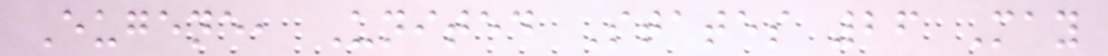Eugene, United States 26 May
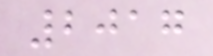2017
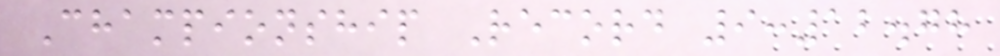Championship Record 9:12.78
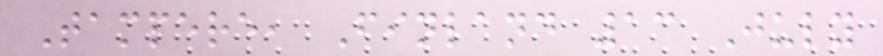Tampere, Finland 13 July
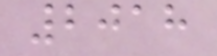2018
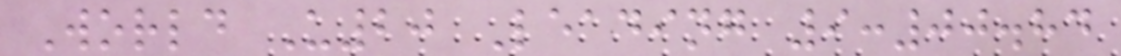World U20 Leading 9:00.84
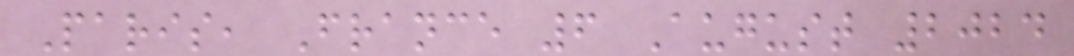Paris, France 6 August 2024
